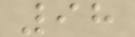98
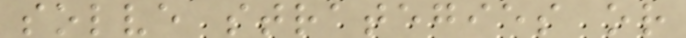solve strategies or
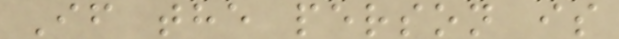If the person is
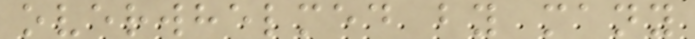overwhelmed by many
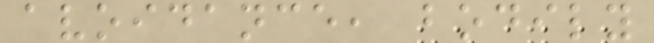avoidance, bodily
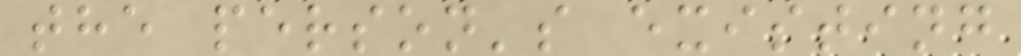the person's existing
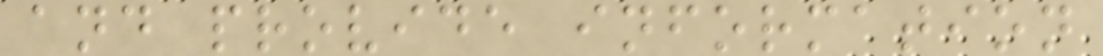and provide information
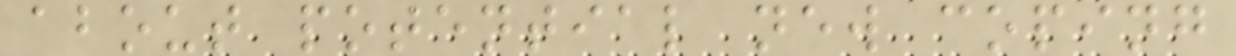about potential new coping
